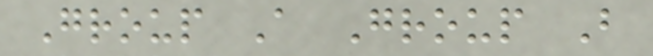Group A Group B
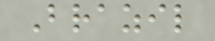Brazil
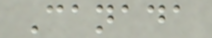Canada
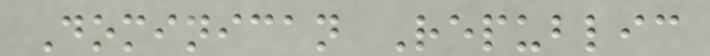Dominican Republic
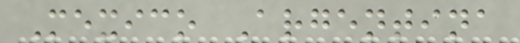Mexico Argentina
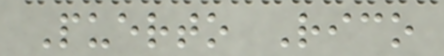Puerto Rico
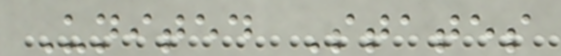United States
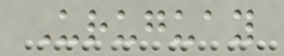Uruguay
